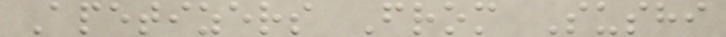Apetizers From Sushi
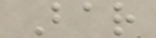Bar
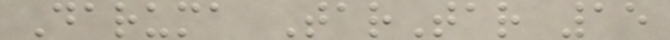Daruma TarTar 15
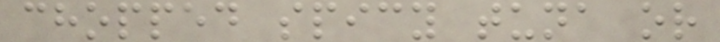chopped spicy tuna or
